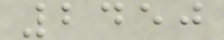2450
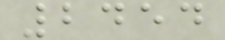2454
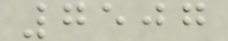7507
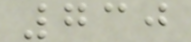730
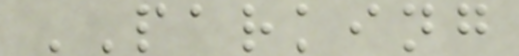PARKING
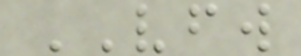VFW
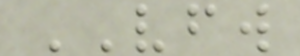VFW
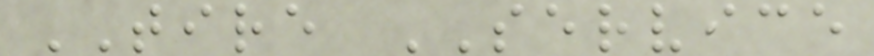TIRE SERVICE
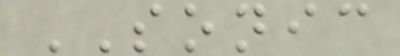SONIC
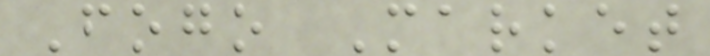Fogo Market
